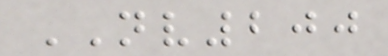NV200
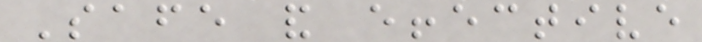Safe and effective
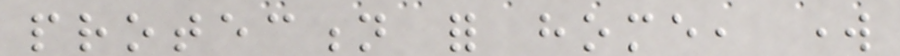protection for home, work
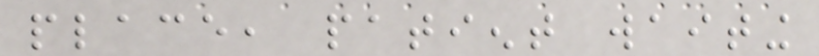place, patient waiting
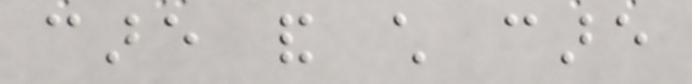care and child care
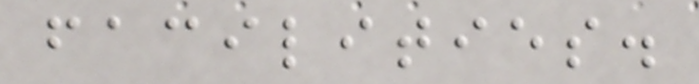facilities.
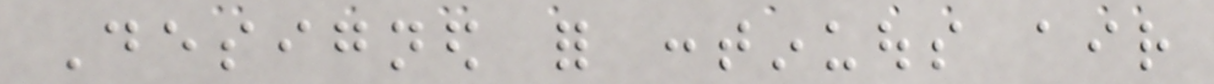Designed for continuous air
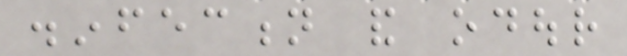disinfection and odour
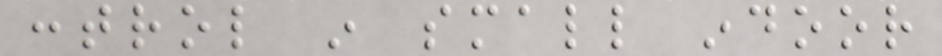control in small indoor
